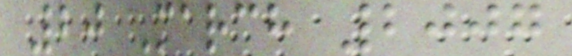20 March 2007
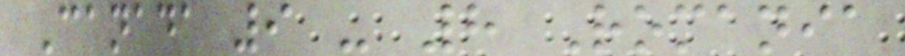Canada 9 - 8 Romania
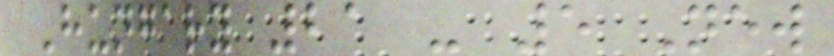Hungary 21 - 5 New
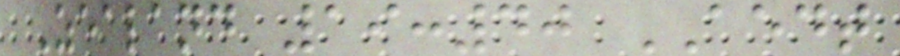Zealand 19:40 AEDT
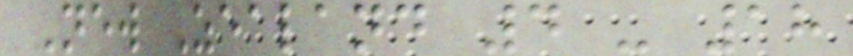New Zealand 4 - 18
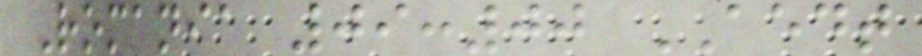Romania 09:00 AEDT
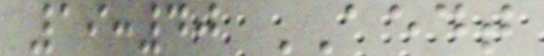19:40 AEDT
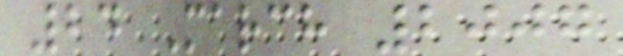24 March 2007
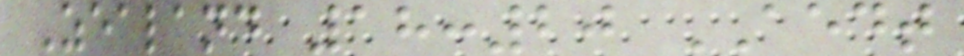Zealand 18:20 AEDT
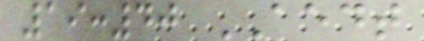19:40 AEDT
